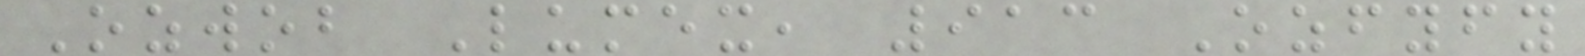Ozwob Lumex, 913 Ozfyfy
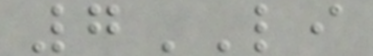7LI
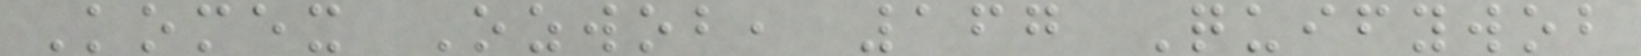Komex Ozwob, 167 Quifywob
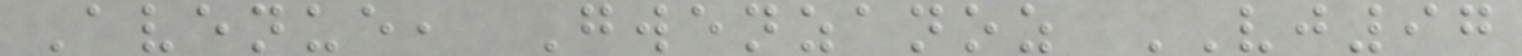Avenue, Gwenzanoz VJ97
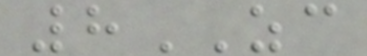8ZC
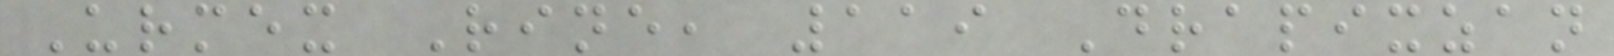Urmex Rine, 119 Drapixzan
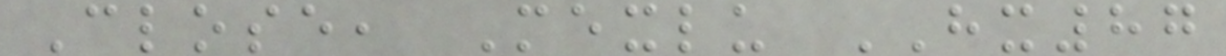Close, Mexlu HX87
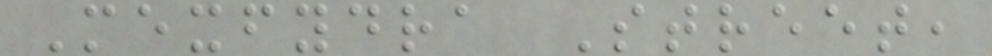Mexfydra Street,
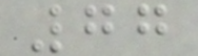77
